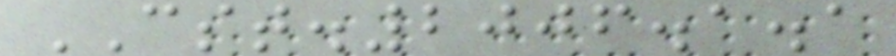CST.2006.1.1
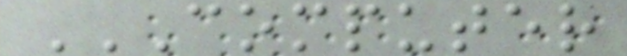COMPUTER
